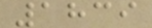1839
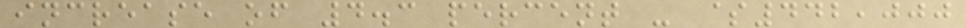increase of 4.3 percent - $442,000
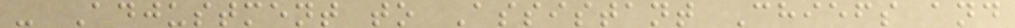- Adjustment to Assistant Chiefs and
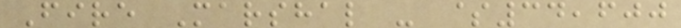Fire Marshal - $34,600
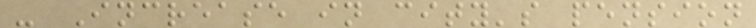- Increase in city's pension
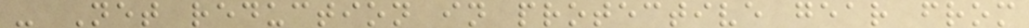- Net reduction in protective gear from
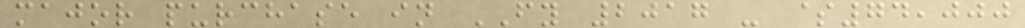major purchase in FY 2017 - $74,000
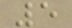5
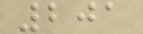201
